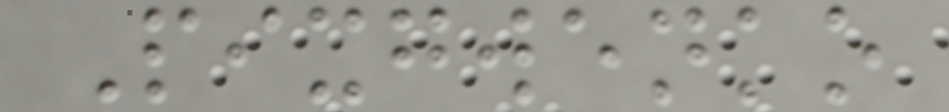Pixgwenko
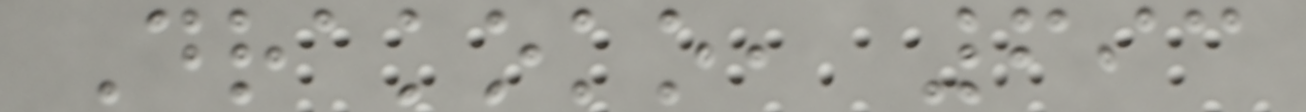Drakoko, 693
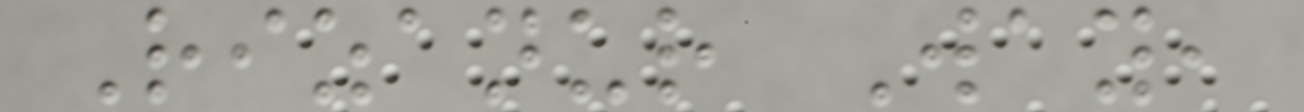Rizanur Way,
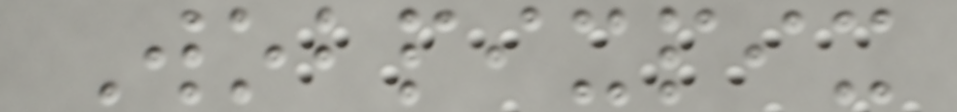Wobpixpix
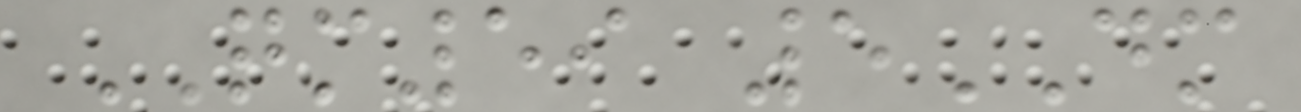QM59 5DM
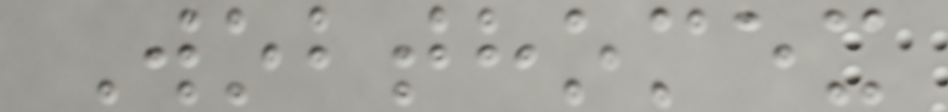Wobthomex
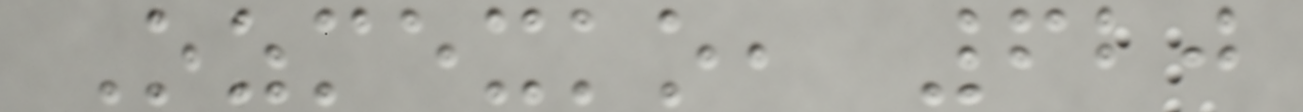Ozmexko, 620
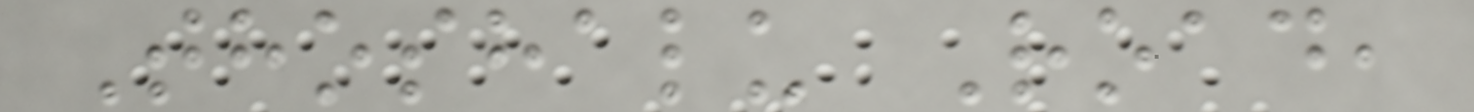Thoshalu Road,
